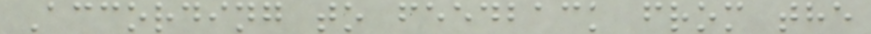According to feedback from the
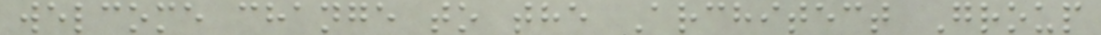welcome change to the Architect Group
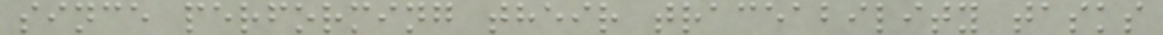since performing their traceability tasks
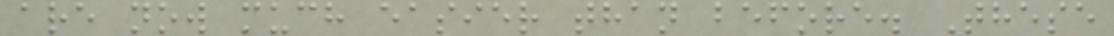are now much easier than before. These
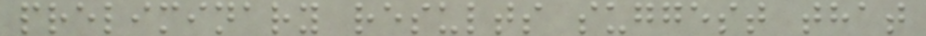preliminary results suggest that
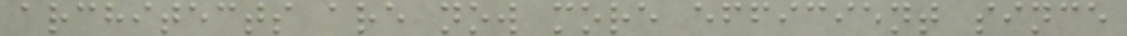architects are now more efficient since
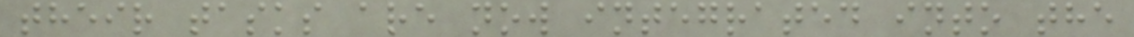their tasks are now integrated into the
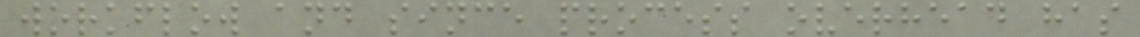workflow and since process overhead has
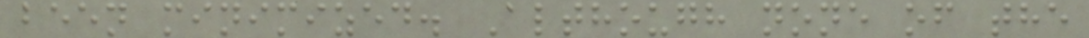been minimized. Although none of the
